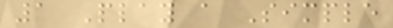1 Play a Simple
